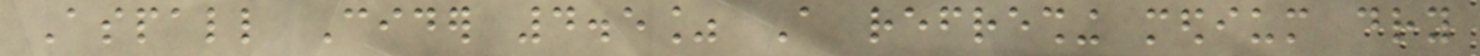Aspall Cider 4.5% A refreshing medium dry
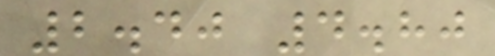2.40 4.80
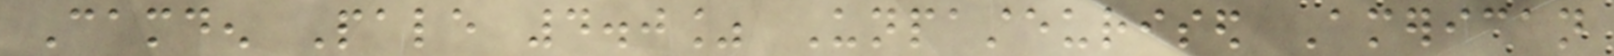Camden Pale 4.0% Unpasteurised American
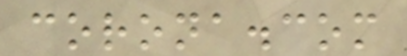corona.com
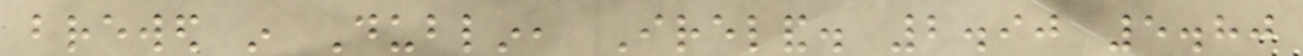brewed in Dublin, Ireland. 2.90 5.80
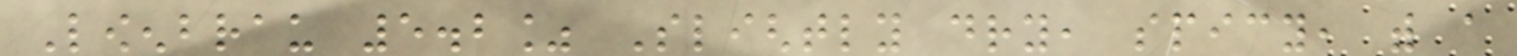Lowenbrau 5.2% Slightly dry, spicy, with a
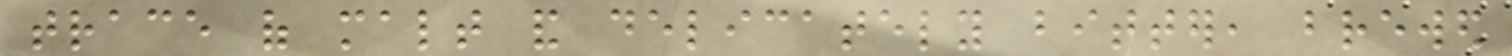trace of malt and delicately bitter, brewed
